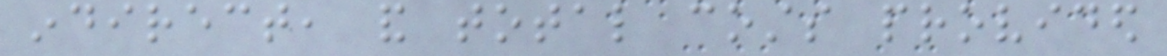indirect, and total costs provided
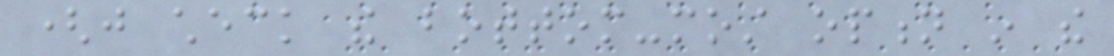(just check the bottom-most option in the
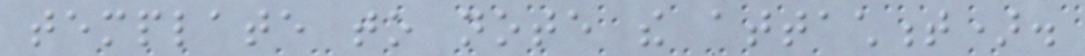template to note the attachment).
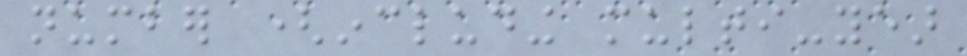number (including multi-year
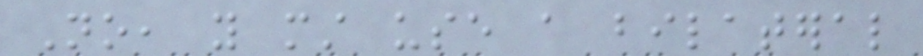No, you must use a bilateral
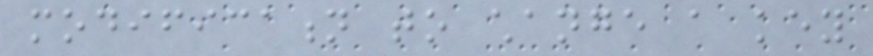modification to change a key
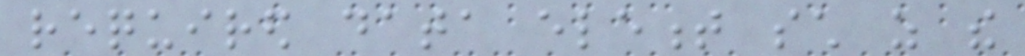required data element such as the
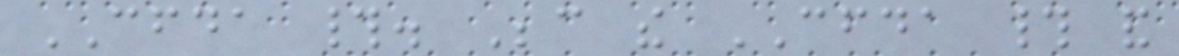CFDA #. Because the CFDA # and
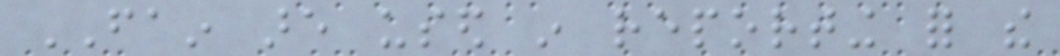FAIN are used in reporting for the
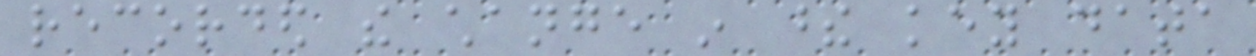recorded the change in these key data
